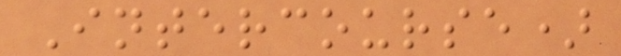Intercourse)
